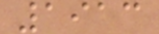1913
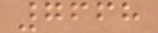7668
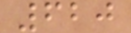620
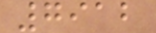7912
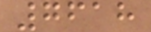7618
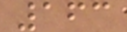163
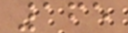165
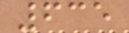635
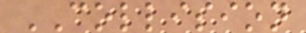COLLISION
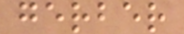gerber
